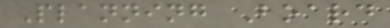Planning Board
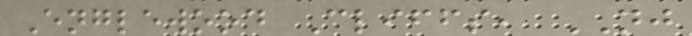Englewood Cliffs, NJ
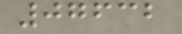07632
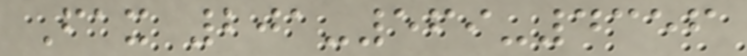Fax 201-569-4356
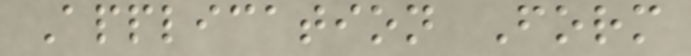Application Form
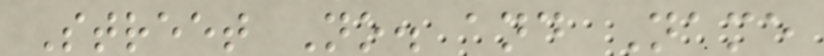Street No. and Name
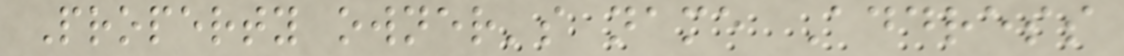Property owner's name Address
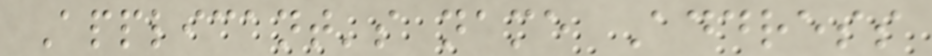Applicant's name Address
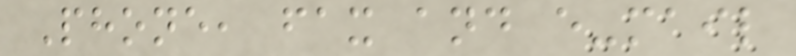Phone, fax and e-mail
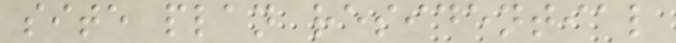site plan residential
